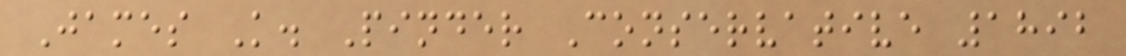James K. Pinder Conservative 1892
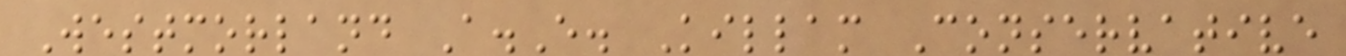Westmorland A.E. Killam Conservative
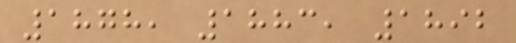1878, 1883, 1892
